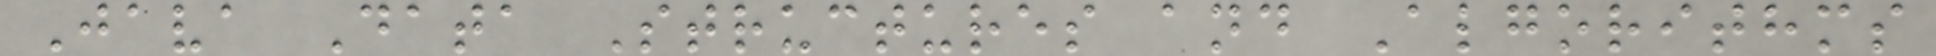Java Data Structures and Algorithms
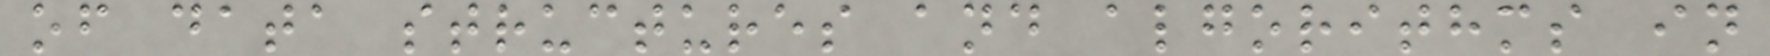of data structures and algorithms in
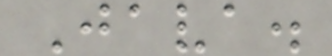Java.
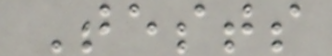Tests
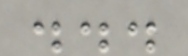...
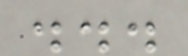...
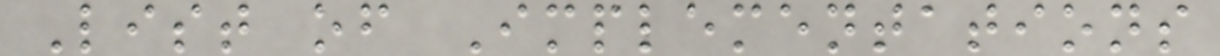List of Implementations
